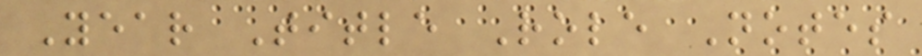Year Title Role Notes
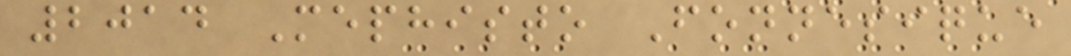2014 Mephisto Fonnesique
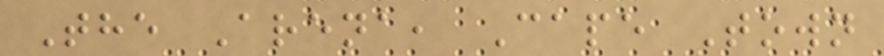The Arena, Cape Town
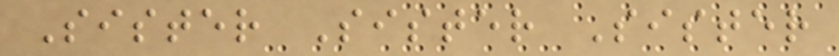Sister Sister Sister
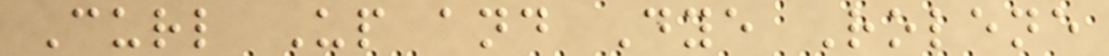Curl Up and Dye Rolene
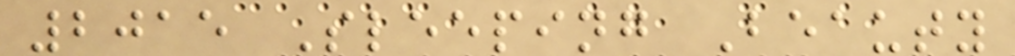2015 Sleeping Beauty
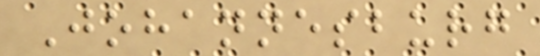Johannesburg
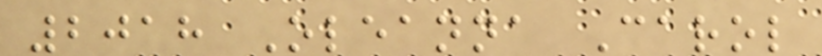2018 Oleanna Carol
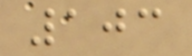103
